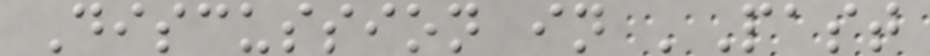Discussion in 'Past
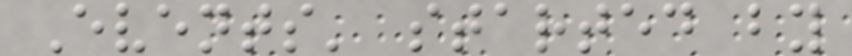Events' started by
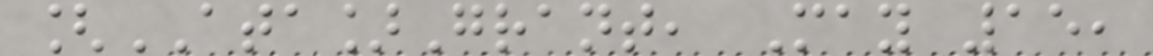[ATA]Grant, May 15,
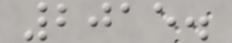2015.
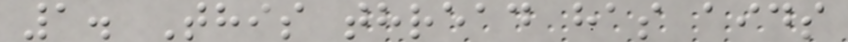1. This thread has aids
